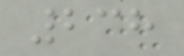238
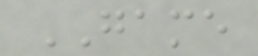GAME
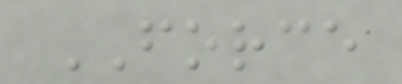FORCE
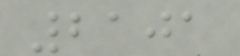2101
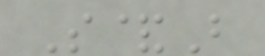S&B
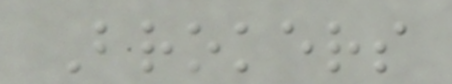Brokers
